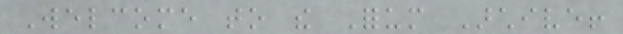Welcome to the Forum Archive!
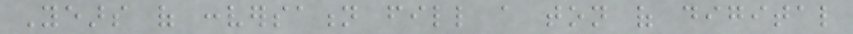Years of conversation fill a ton of digital
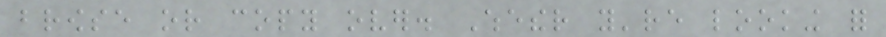browse or copy over. Whether you're looking for
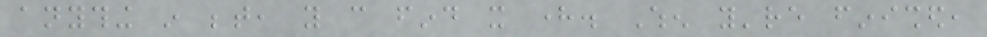anything in between, you can find it here. When you're finished,
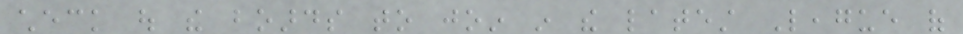check out the boards to join in the latest League of
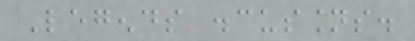Legends discussions.
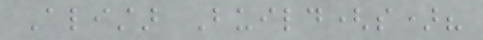Alistar Build(s)?
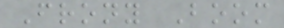Frony Boom
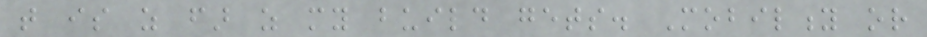that is as far as my build gets. Mobility or
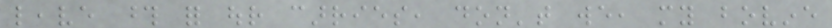leave those for our carries, don't we, my bovine
